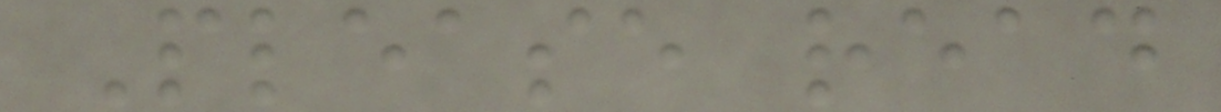Please read
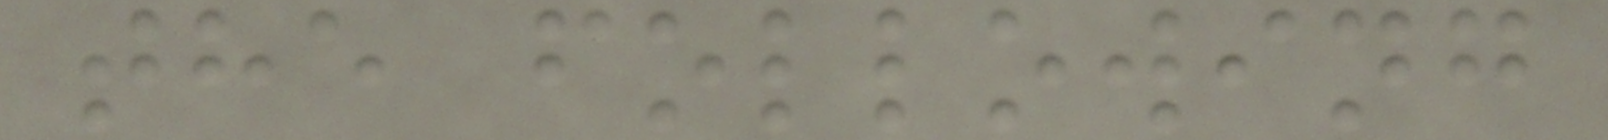the following
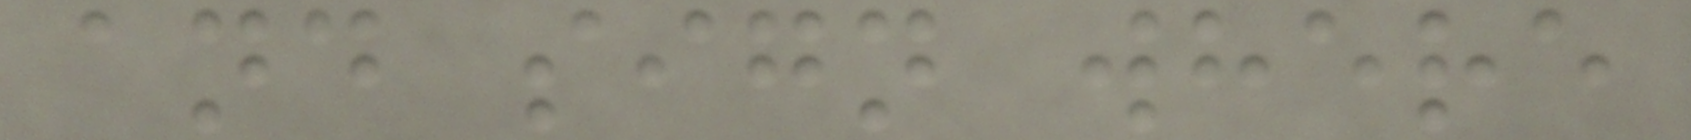and sign where
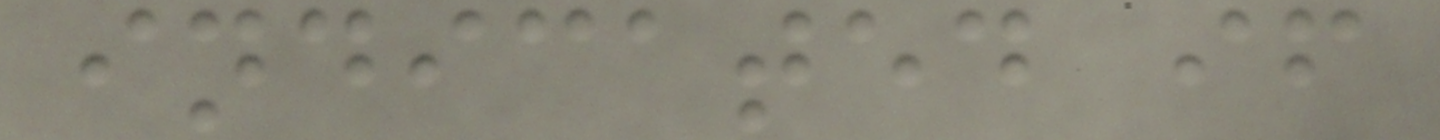indicated if
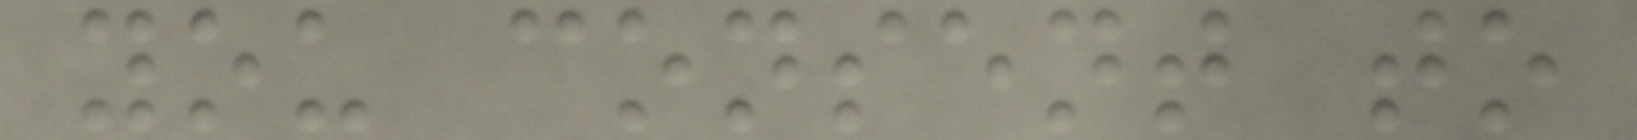you consent to
